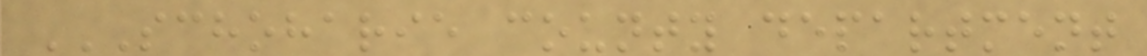SCHOHARIE COUNTY DEPARTMENT
